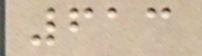613
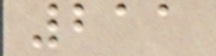211
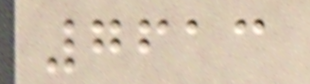7613
